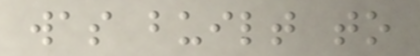was built to
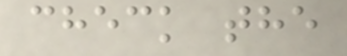check the
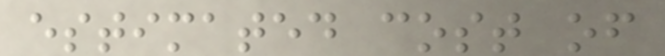estimated cost of
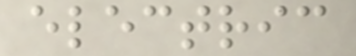electric
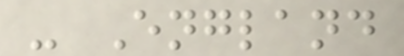- England
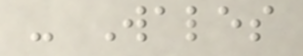- Wales
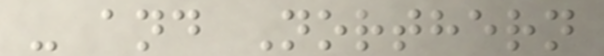- and Northern
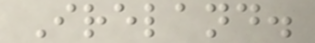Ireland.
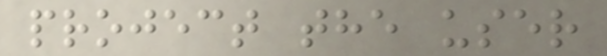project the user
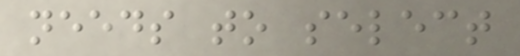needs to select
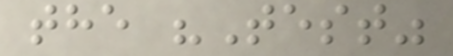the "Test"
